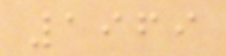1969
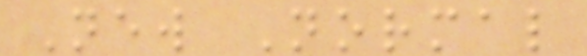New Normal
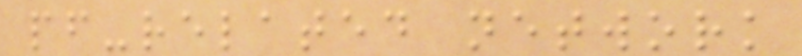pf-related network
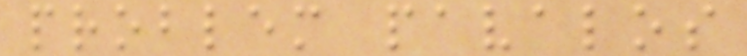problem pavalos
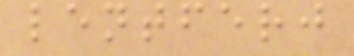lentferj
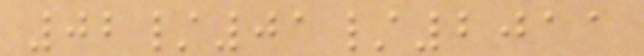02/01/2011
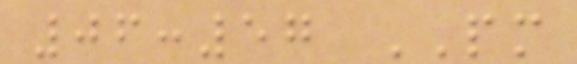06:57 PM
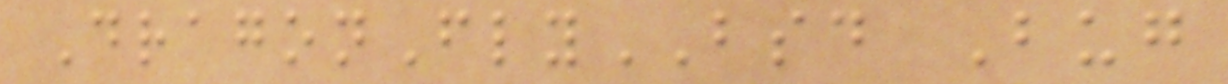DragonFlyBSD Bug
